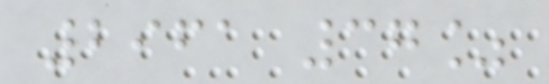2961 37%
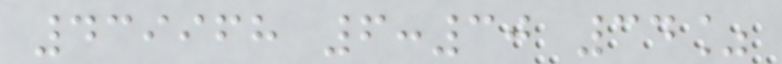439968 6:30 34%
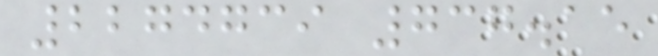2274739 737.15
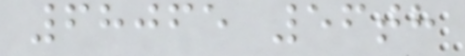68065 56th
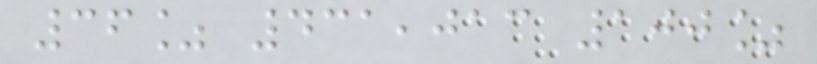36% 431,013 100%
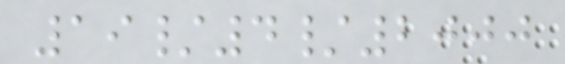19/4/2000
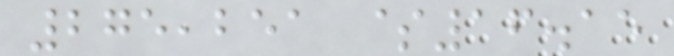275,251 $16.15
